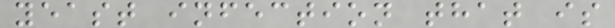yeast infection that is
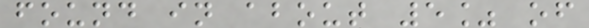found in about 5% of
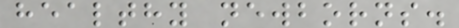healthy newborns.
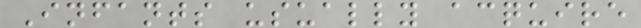Infants usually acquire
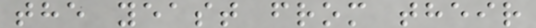the yeast from their
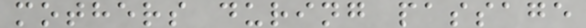mothers during passage
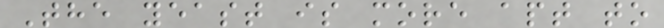The yeast is more apt to
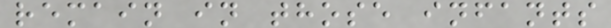remain in those infants
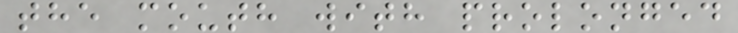the mouth with prolonged
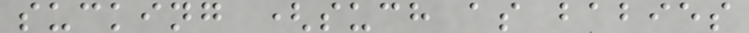sucking (such as babies
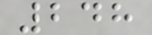248
